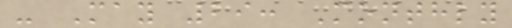- May 29: Monthly
